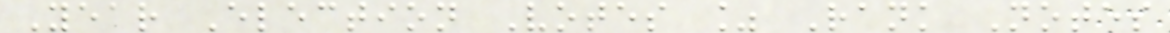Year Election Votes % Rank Notes
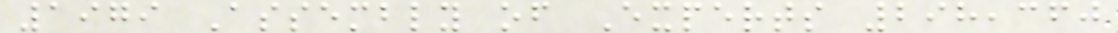1979 Assembly of Experts 298,360
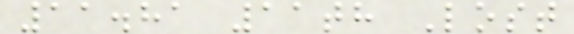11.81 11th Lost
